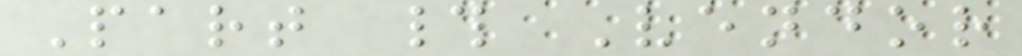Part # Vendor
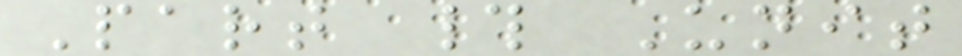Part # Unit
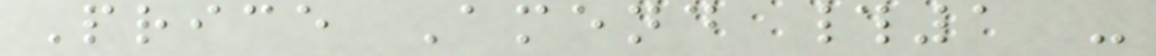Price Amend #1 -
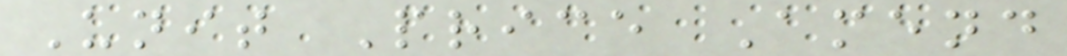Unit Price Amend
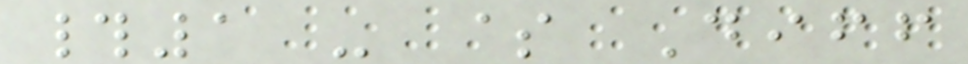#1 - $ Diff
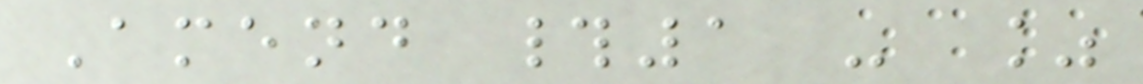Amend #1 - %
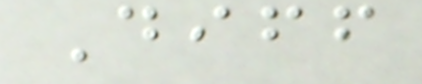Diff
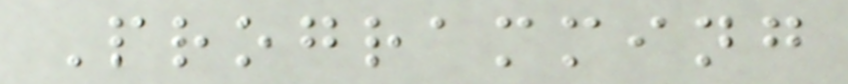Programming
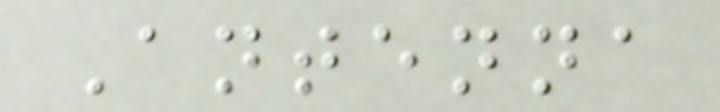Antenna
